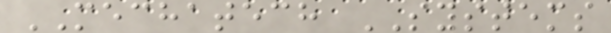MECHATECH SYSTEMS
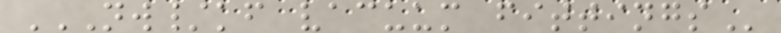NW/KF VACUUM FITTINGS
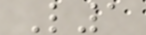L1
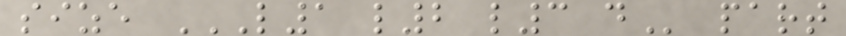size L1 L2 L3 D part
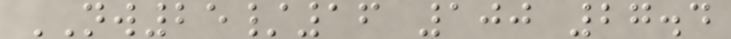NW25/16 100 27.4
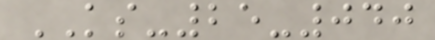KS-25-040
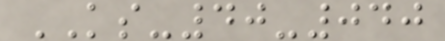KS-40-040
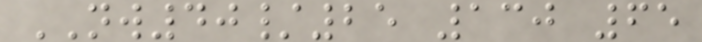NW40/25 130 65
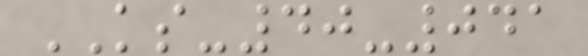KS-40-041
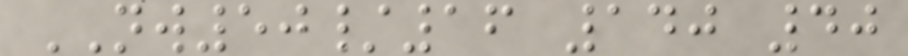NW50/16 140 40
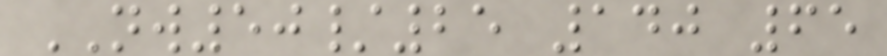NW50/25 140 65
